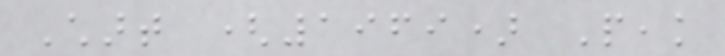Chart (1969) Peak
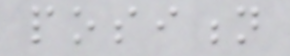position
